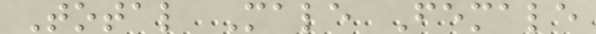Total Male Female
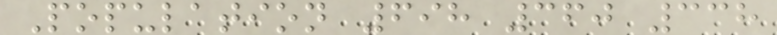Population 698 360 338
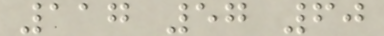117 57 60
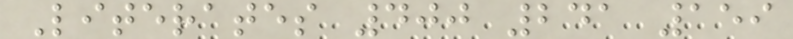Literates 400 241 159
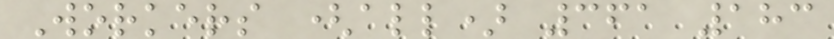Workers (all) 361 183
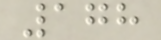178
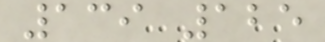139 125
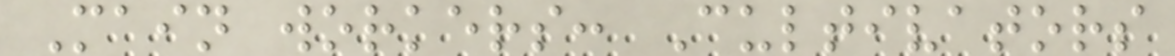Main workers: Cultivators
